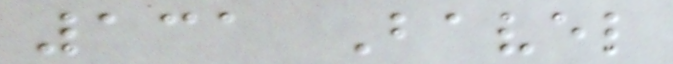131 Bavel
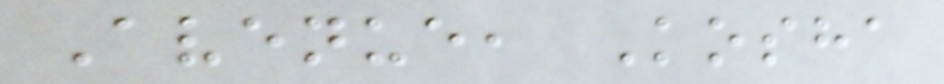Avenue, Kosha
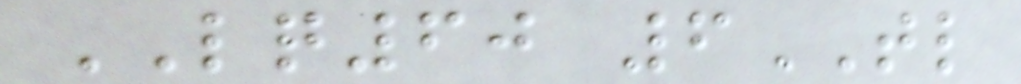LQ60 6TL
